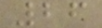26
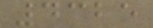4325
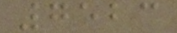7523
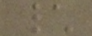\
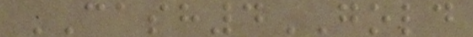CASH4GOLD
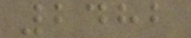2482
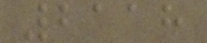2118
